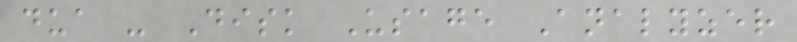dua - Disk Usage Analyzer
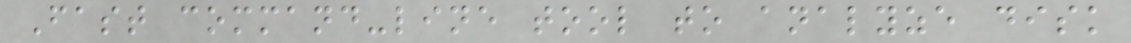Fast command-line tool to analyze disk
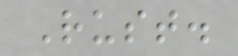Rust.
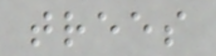trees
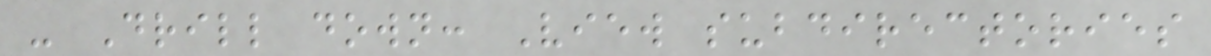- Drill down: View subdirectories
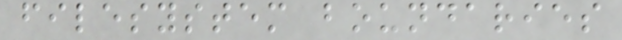filesystem boundaries
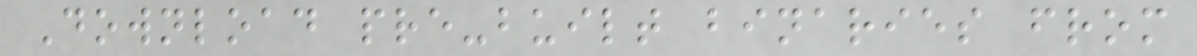Download pre-built binaries from
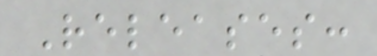Releases:
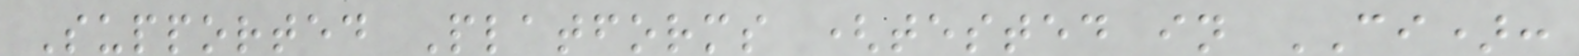Supported Platforms (tested in CI):
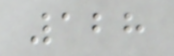128
